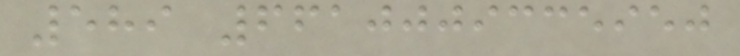589 6610009335950
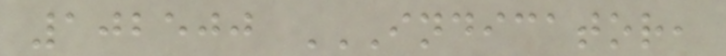102500 INDICATOR,
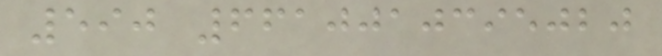590 6610010395020
